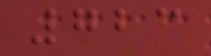723
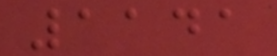1141
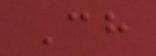Ch
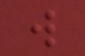w
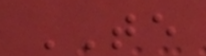TE
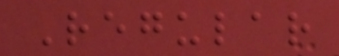Regular
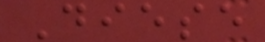Diese
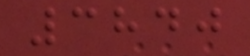3840
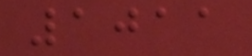1011
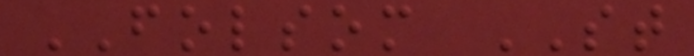FOLSOM ST
